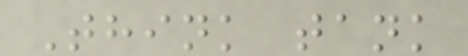Think tank
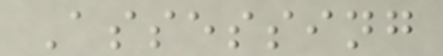Assessing
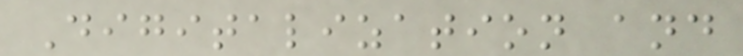Digitalization and
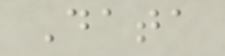Data
